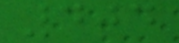404
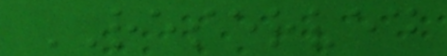RESERVED
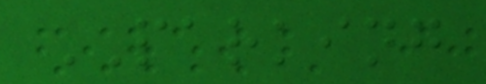PARKING
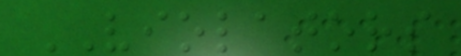VIOLATORS
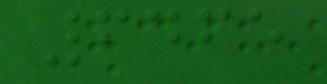6465
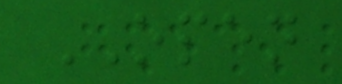OPEN
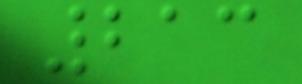213
